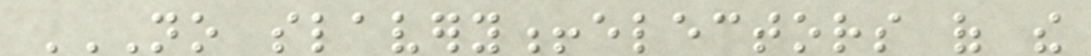NO SLAVERY!ELECTORS OF THE
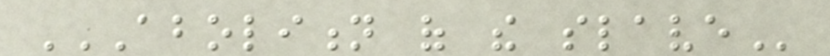ABOLITION OF THE SLAVE
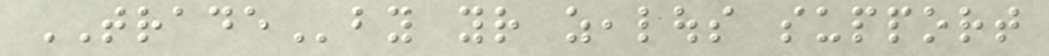TRADEby your zealous support
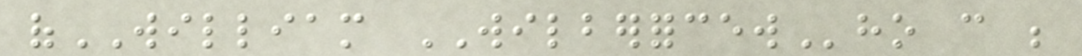ofWILLIAM WILBERFORCEWho can be
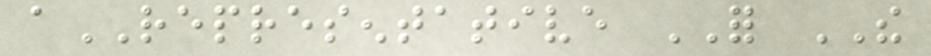aREPRESENTATIVE FOR THE
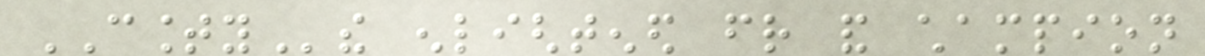COUNTYthe enlightened friend and champion
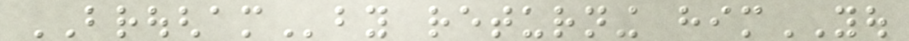BROUGHAMby returning himYOU
